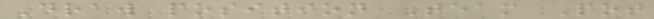Draw position Team Pot
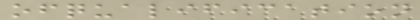ofqualification
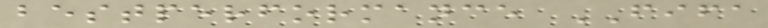bestperformance FIFA
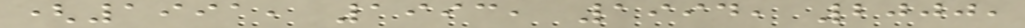(1991, 1993, 1994, 2000,
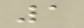1
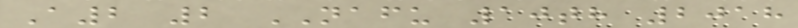A2 2 NAFU 10th 2018
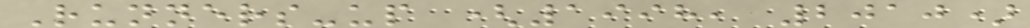Runners-up (1998, 2010)
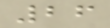26
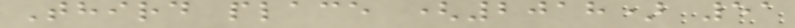Third place (2018) 51
